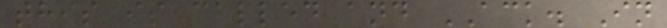this is called and ACK. In
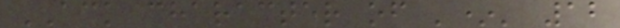ACK character of '*' 12
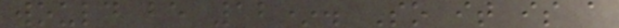would be 12*. So it is a
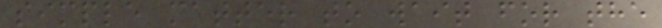simple matter to wait for the
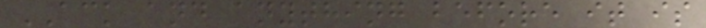ACK and anything before it is
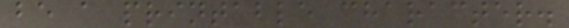be a printable character.
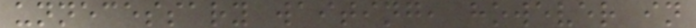unnecessary waiting, however in
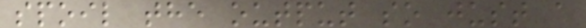spoil the output so just a
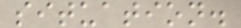situation.
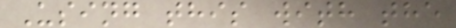Using this with the
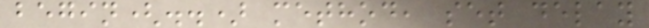begin(..) method, set delay
